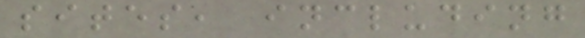sites, including
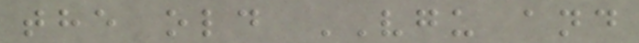the old VGU and
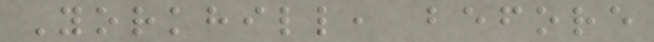Yorkhill, before
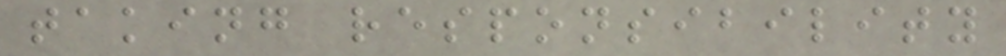taking responsibility
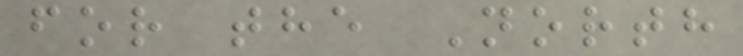for the North
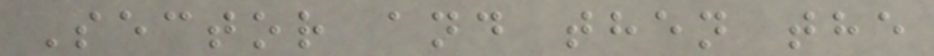Sector and then the
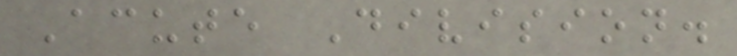Acute Division.
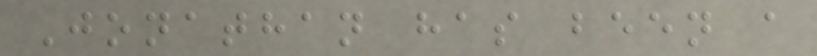Jonathan has been a
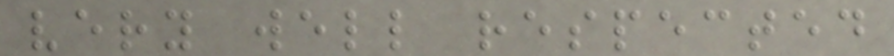very well respected
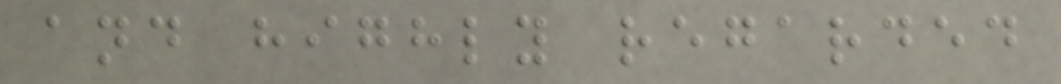and highly regarded
